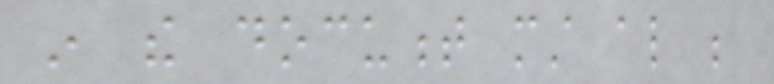in the document must also be
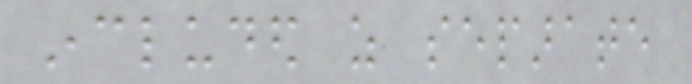included as separate
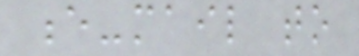e-mail to
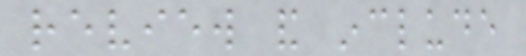review and include
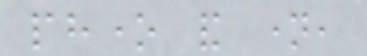phone and name,
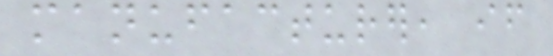manufacturer, if
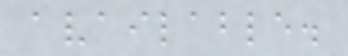available.
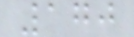170
